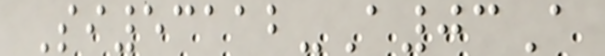Si53112-A03A
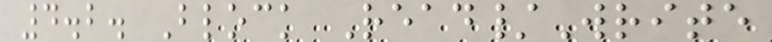4.2. Block Read/Write
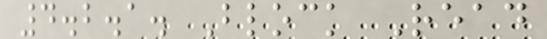4.2.1. Block Read
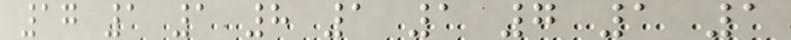17 1 1 8 1 1 7 1 1
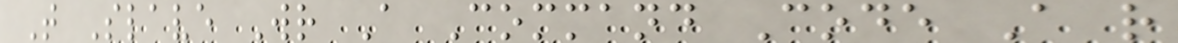T Slave Wr A Command Code A r
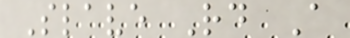Slave Rd A
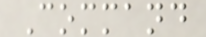Command
